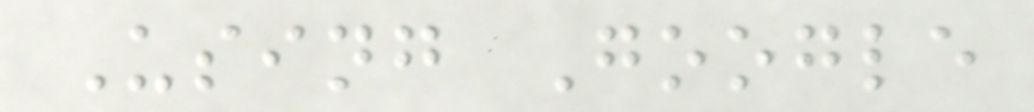Using Google
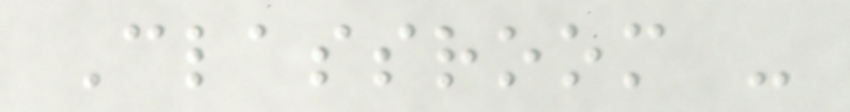Classroom -
